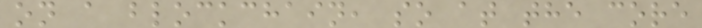on a blockchain, so at the core
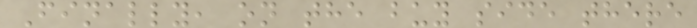Finally, on the buy side there
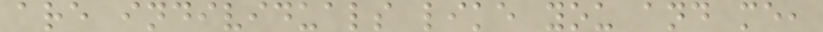are individuals like you and me,
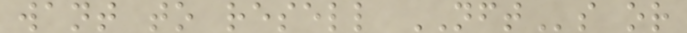want to resell NFTs or
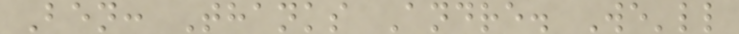Ben: Thanks Andre. We'll
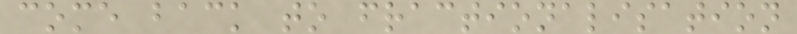come back to fractionalisation
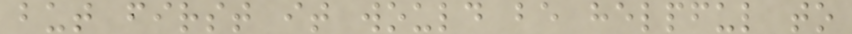but first it would be helpful to
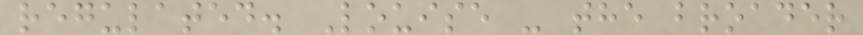regulated. Louise - the broader
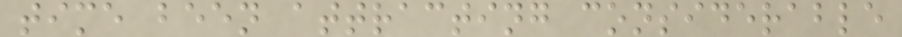time been attracting considerable
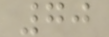70
